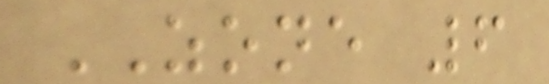ZONE 6
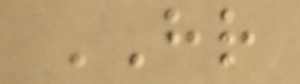HR
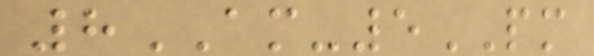8AM-5PM
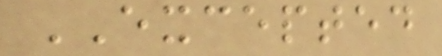EXCEPTED
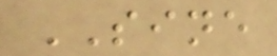SINE
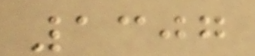1307
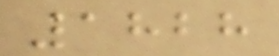1828
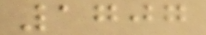1707
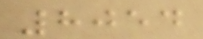8054
